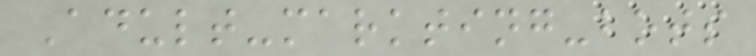Adult-markting-bots
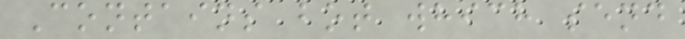Contains bot which send
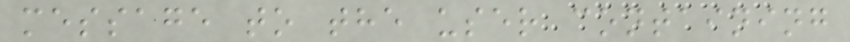message to the user containing
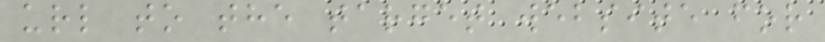url to the target website for
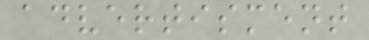advertisment
